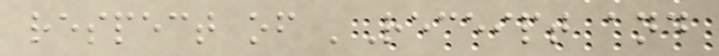respect of 'Receipt and
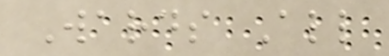Wards All
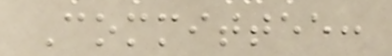Committee:
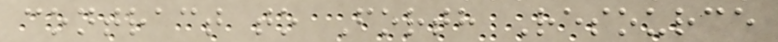contract to Forth Resource
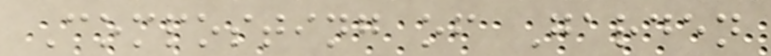Composting of Garden
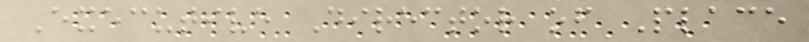Executive Director of Place
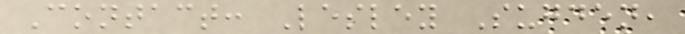Contact: Lesley Sugden,
